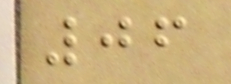06
